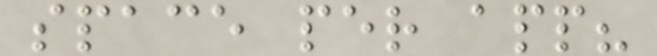space per app?
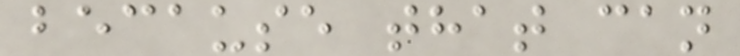because that can
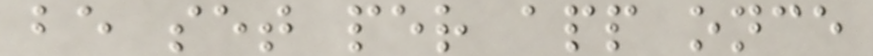be set per app once
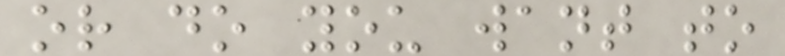or do you want to
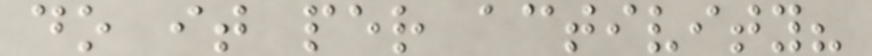do it per activity?
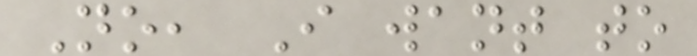No, I want to
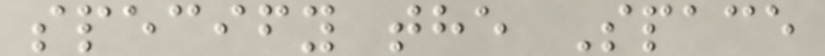specify the Space
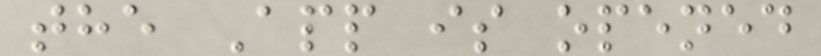the App is opened
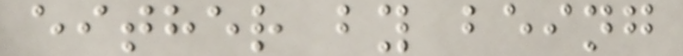either by being
